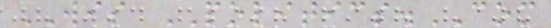WIS POLITICS.COM
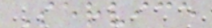Service
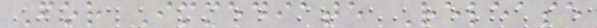For Immediate Release
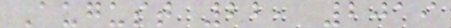August 22, 2019
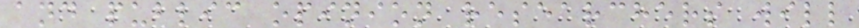and public opinion researchers will
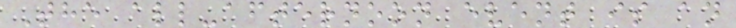The all-afternoon event is an
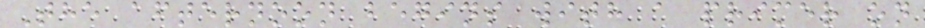The afternoon begins with a primer on
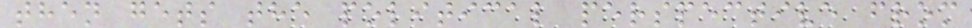then gets the political perspective from
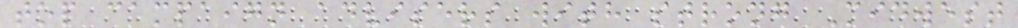top campaign advisers with strong Midwest
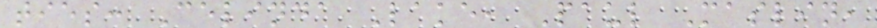ties: Celinda Lake, Paul Maslin,
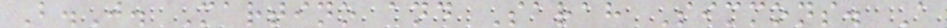B.J. Martino and Sarah Simmons. A
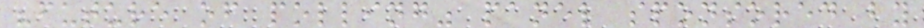"future of polling" panel sponsored by
